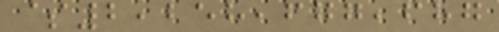$2,258,677,687
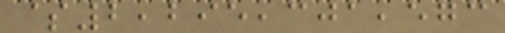$2,295,301,573
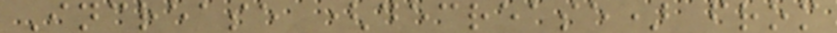Increase (decrease) from
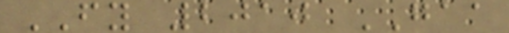FY 2010 GAA
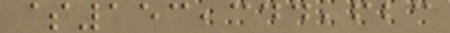$153,344,623
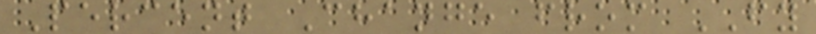Percent Change from FY
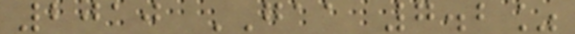2010 GAA 7.2%
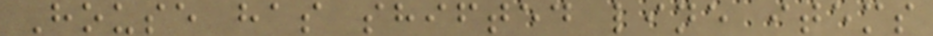House has shifted line items
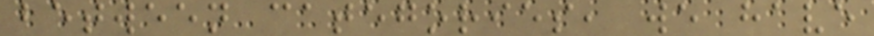between categories, we have
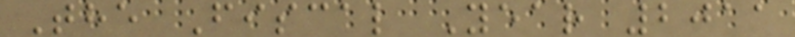The Fiscal Year 2011
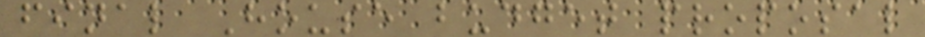final House budget proposal
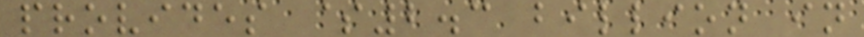provides $2.3 billion in
